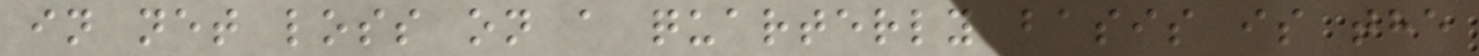in net loss on a quarterly basis is the
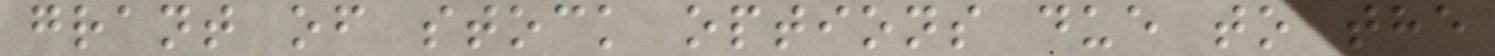grant of stock options due to the
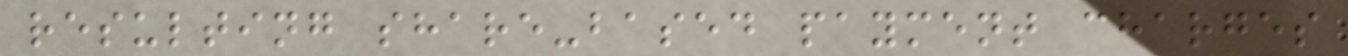resulting share-based payment charges
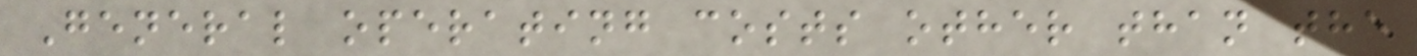General operating costs other than the
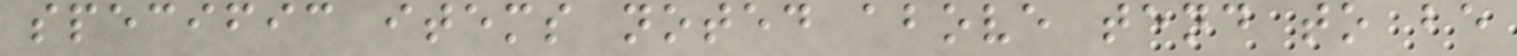specific items noted above tend to be
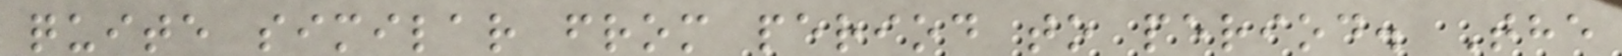quite similar from period to period. The
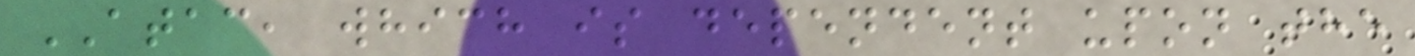ATAC, which is dependent upon the
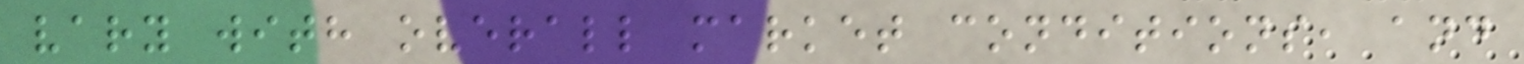vary with overall market conditions, and
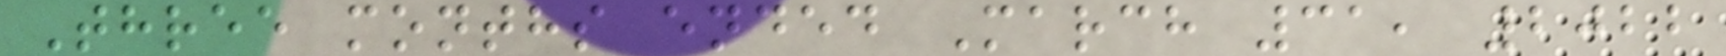Three months ended March 31, 2022
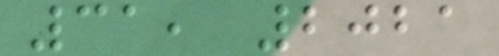31, 2021
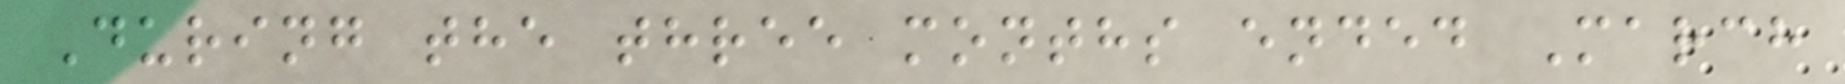During the three months ended March
